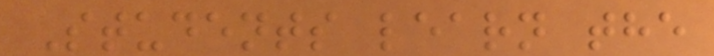Students learn the
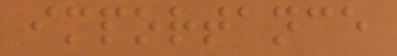importance
